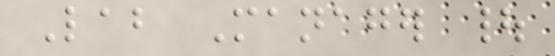Lab Manager |
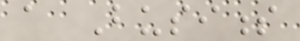a Business
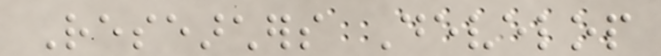Researchers Develop
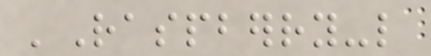'Raspberry-like
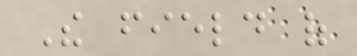The field of
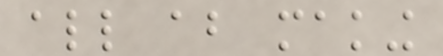all about making
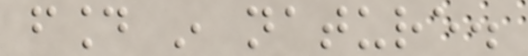found in nature.
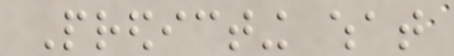Predicting what
